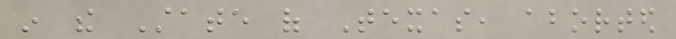in the State of Texas, aborted
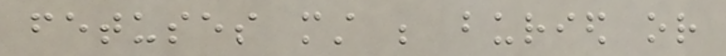fetuses must be buried or
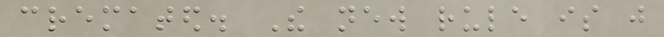cremated. The new rule is just
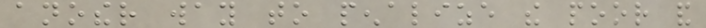another way to penalize the poor and
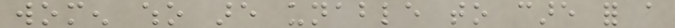women who are unable to care for a
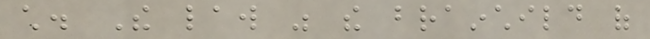child. The law was the brainchild of
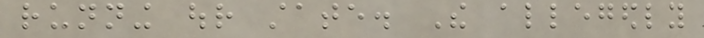running our state. The allegedly
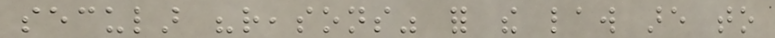secular "reasons" for the law are to
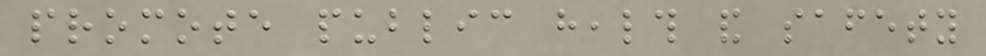promote public health and safety
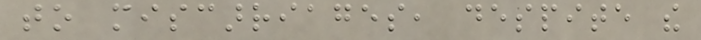to miscarriages, despite the
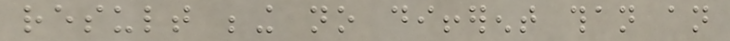result being no different than an
